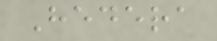Hedera
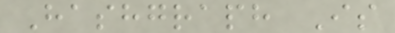Hashgraph Is
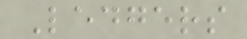Ledgers
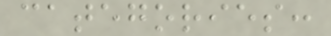categories:
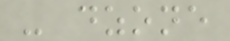- dzone
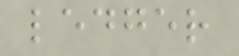ledger
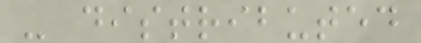- distributed
